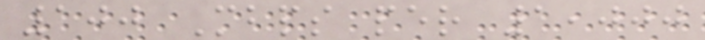100 Mbps per 1,000
